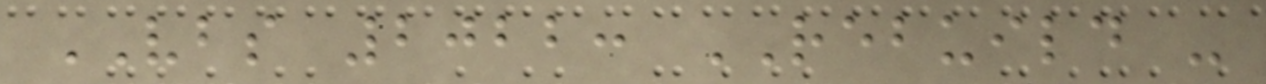VBS 2022: REBUILD -
